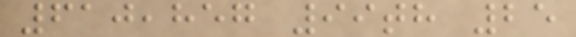610,857 99th 25
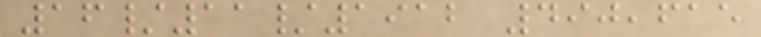16/11/1912 490,615
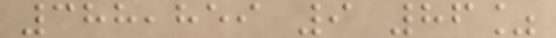388,859 9 86%
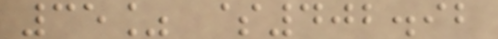35% $402.92
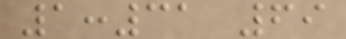1:31 69
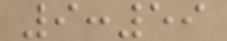9:59
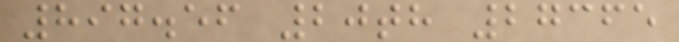897.56 20th 27365
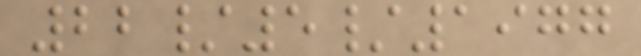22/5/1977
